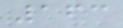163
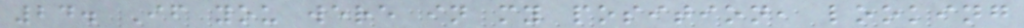24. If you were in my position, looking
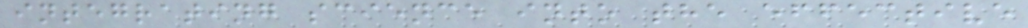integrating science into the effective
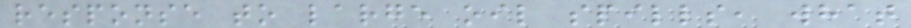response to large oil spills, what
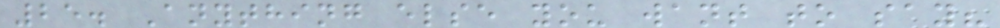25. Anything else you want to say?
